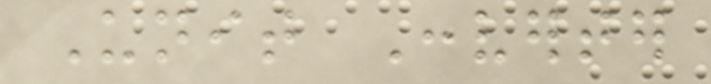Unit Converter
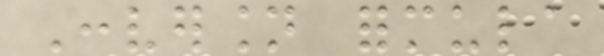Conversion formula
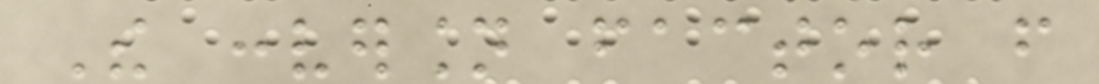The conversion factor from
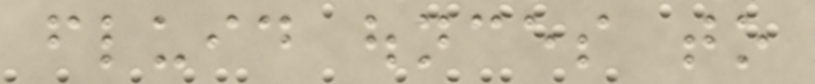fluid ounces to
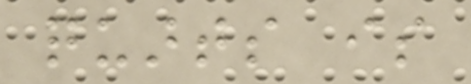quarts is
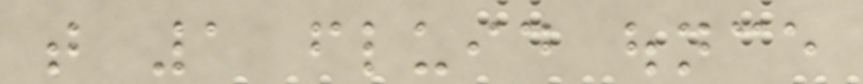that 1 fluid ounce
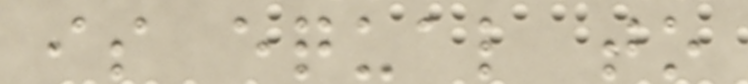is equal to
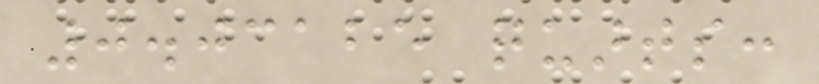0.03125 quarts:
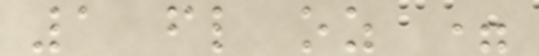1 fl oz =
